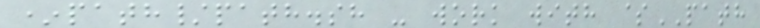*path/path.sh - work with $PATH
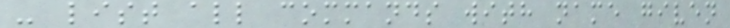- list all commands with name given
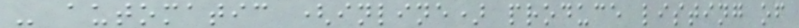- automatic (inline) produce listing of
